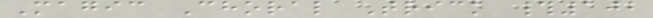Magic Choral Trick #102
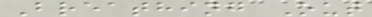Breathing Out
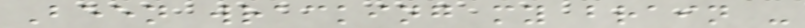Been wracking my brain -
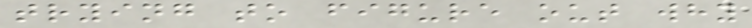trying to figure out why
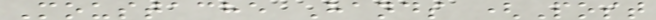Moustache Hands (Post
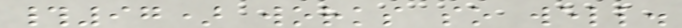#97) works so well.
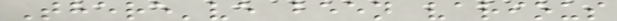There've been various
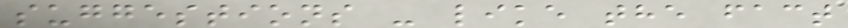suggestions - like the fact
